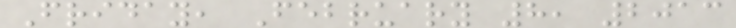Friday, February 8, 2013
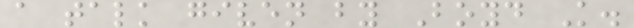a talk given by Boyd K.
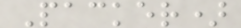Packer)
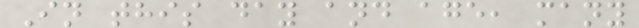In this day and age, many
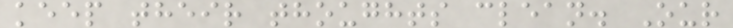keep their thoughts clean. Our
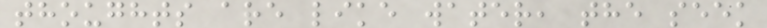thoughts are like water, the seek
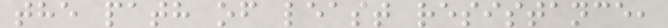the path of least resistance,
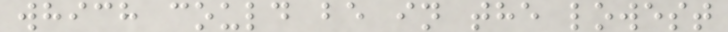which could be in the lowest
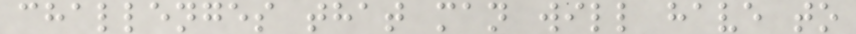challenges that man will have to
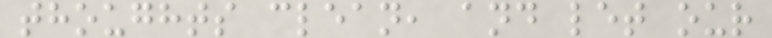thoughts clean, and let our
